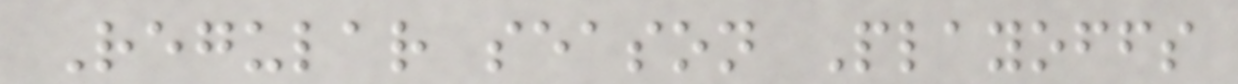Regular season Playoffs
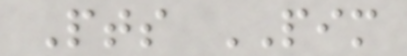Pts PIM
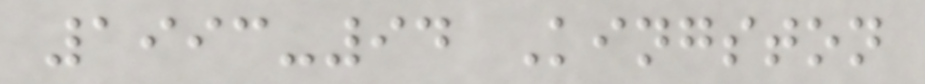1993-94 Kingston
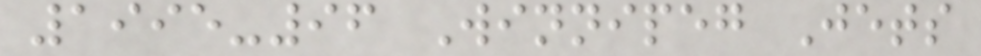1995-96 Winnipeg Jets
